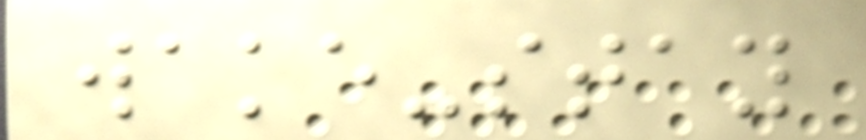wake-stay
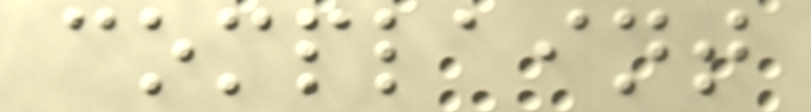complaint
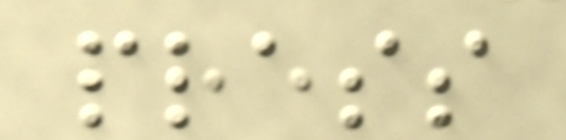press
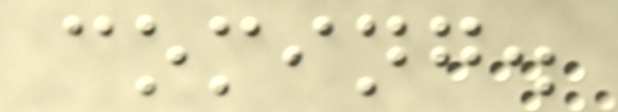coming.
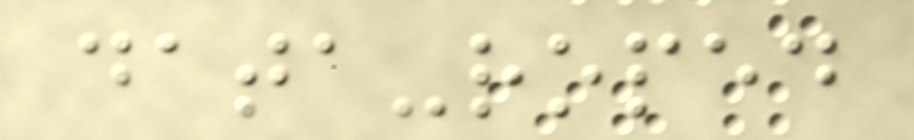data-roped
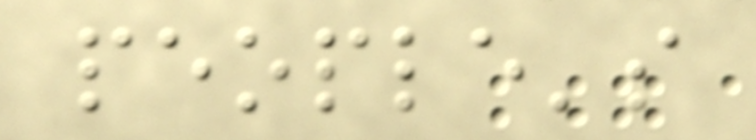people's
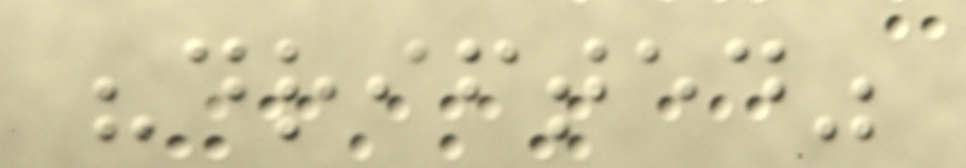"drifted"
